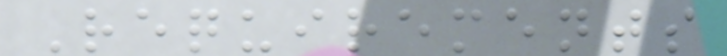Requirements
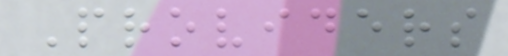Providers
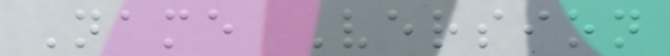Name Version
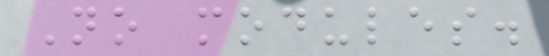No modules.
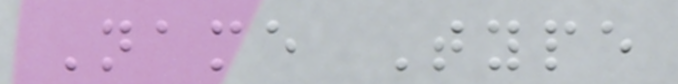Name Type
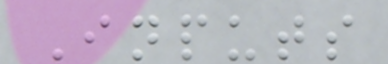Inputs
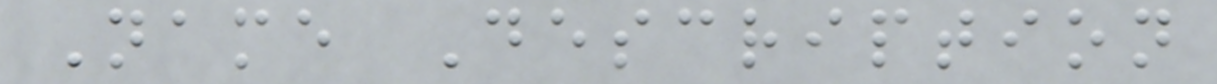Name Description
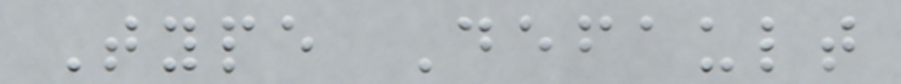Type Default
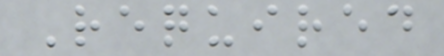Required
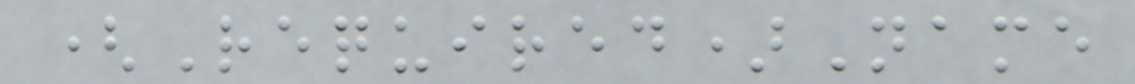(Required)Name
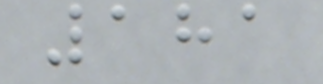181
